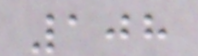108
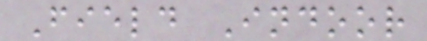Field Indoor
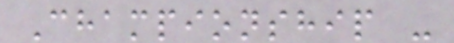Championship -
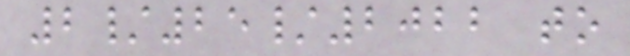2/25/2022 to
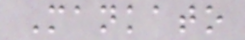Mankato
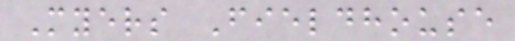Myers Fieldhouse
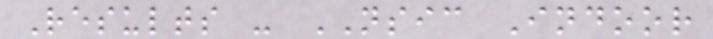Results - NSIC Indoor
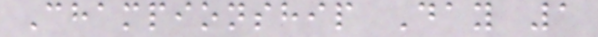Championship Day 1
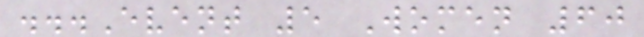...Event 5 Women 60
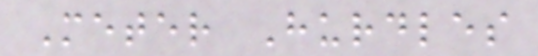Meter Hurdles
